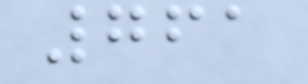761
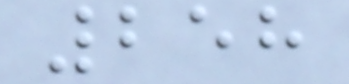258
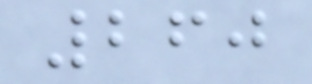260
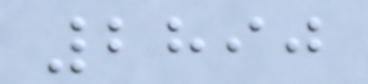2890
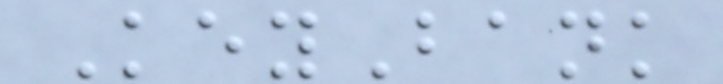KeyBank
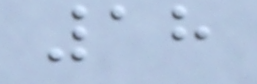18
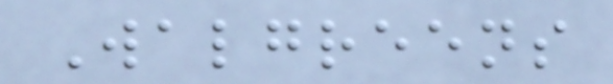Walgreens
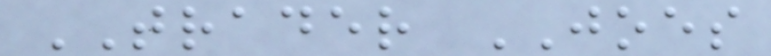TRADER JOES
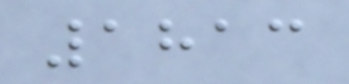1813
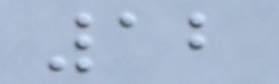12
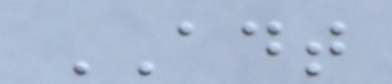ADT
